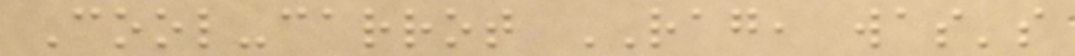Cool-carrot RAG, was's
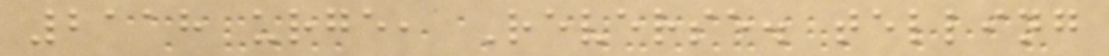2118 urge, Reverse. telling
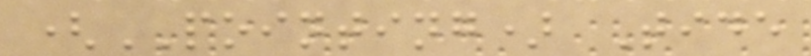(POINTING) Tide
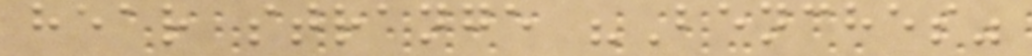hear strange "Benches"
